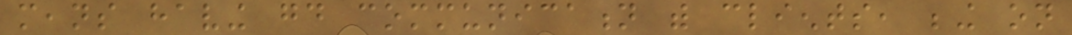means having good communication with clients, being on
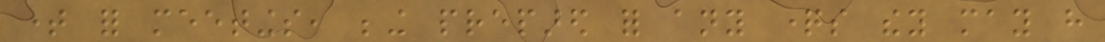time for meetings, being prepared for any questions they may have
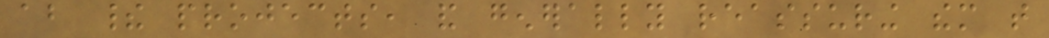about their projects, and generally reassuring them that
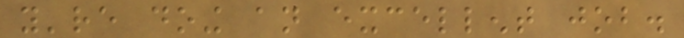you're doing an excellent job.
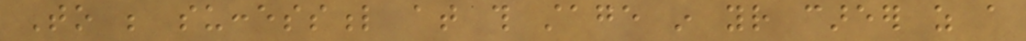To be successful at this stage in your career as a
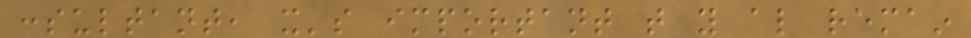consultant, it's important that you also remain
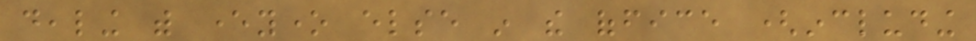dealing with everyone else in the office (including
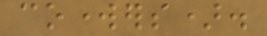coworkers).
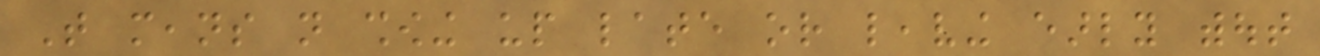That means not showing up late or leaving early without
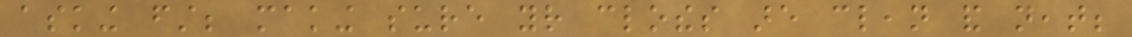asking first; making sure your clothes are clean and neat;
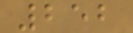252
